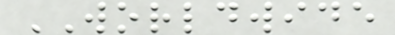WORLDWIDE
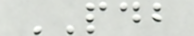PDB
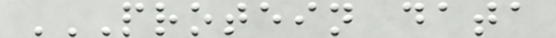PROTEIN DATA
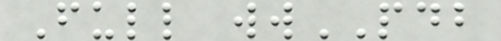Full wwPDB
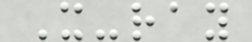X-ray
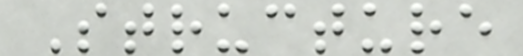Structure
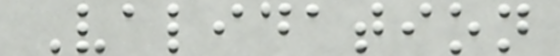Validation
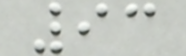93
